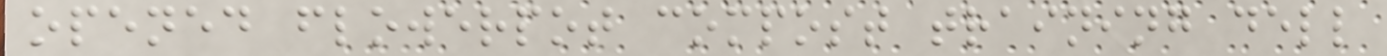opened flowerpot compost training dell
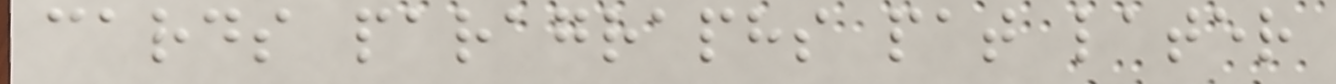cards paragraphs pat later
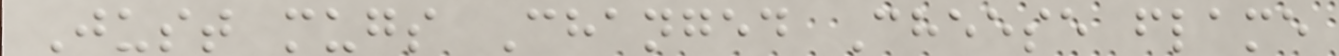Just mugs Changed Cheese flame
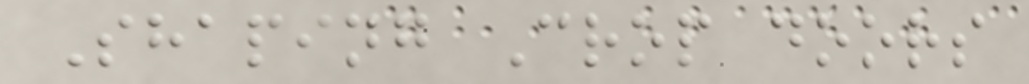Shaping Crop doors
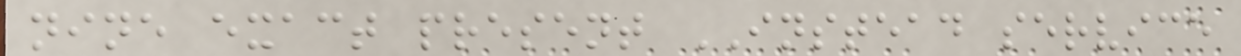nine exact present INSTEAD service
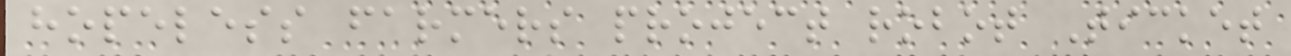hopeless farmers project robot Ticket
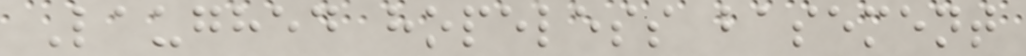Laughed hopeless basement
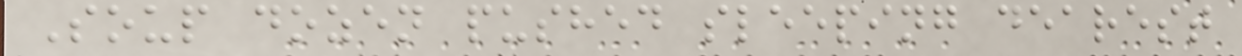Soup dozen pushed sleeping dearest
